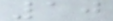10
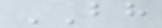BH
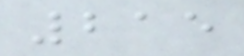215
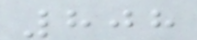808
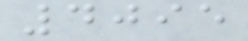4095
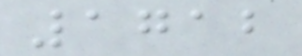1712
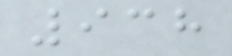938
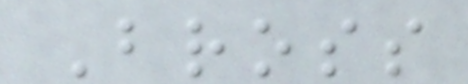Bross
